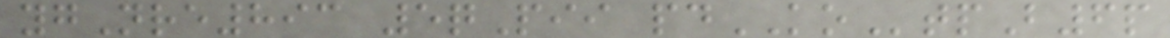ygNre893 5qPii pdKOtpB6p
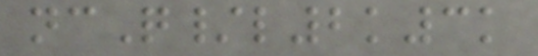ncQ/l2k3k
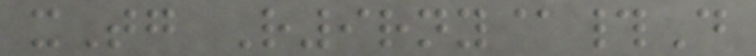xTg R9rny@#D
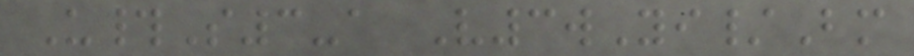U#S3-a V3wYi/Bm
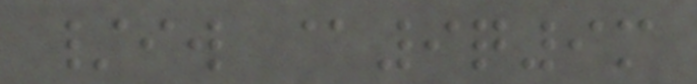/iw @9q9m
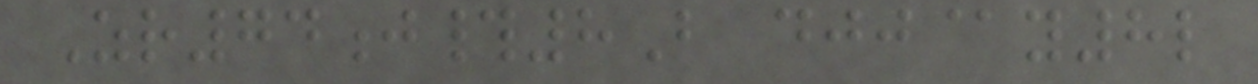Zr74j#8B djj@y8l
